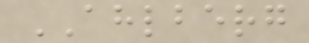AHLBERG
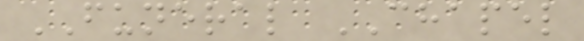FUNERAL CHAPEL
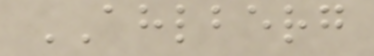AHLBERG
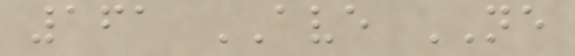161 AVE NE
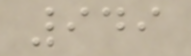949
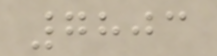7803
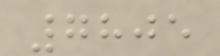7805
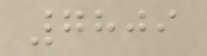7809
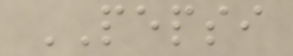PEPSI
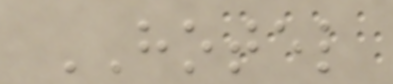HOTEL
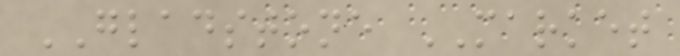GLADSTONE MARKET
